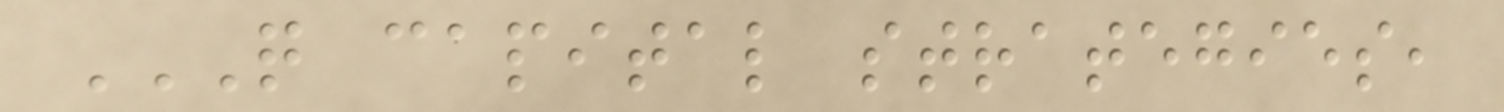Q CAPITAL STRATEGIES,
